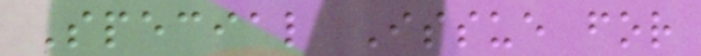Special Issue for
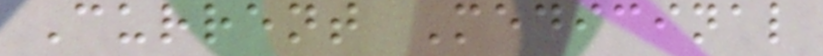Current Medicinal
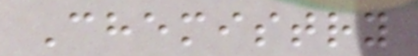Chemistry
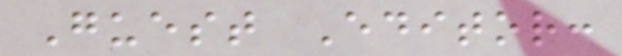Guest Editor:
